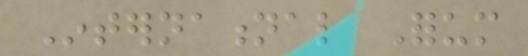International Forum
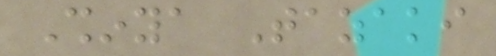Shinya Tazaki
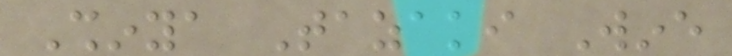Shinya Tazaki Wine
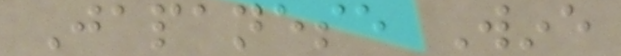Japanese Wine
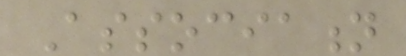Association
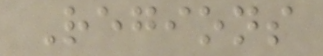Regions
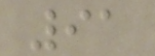91
